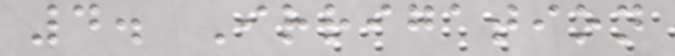4. Irrigation
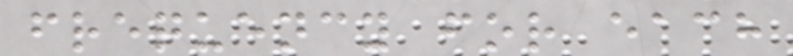frequency for each
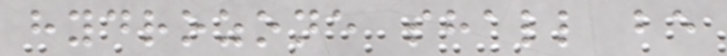hydrozone shall be
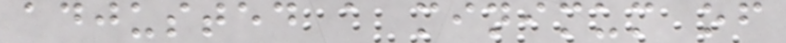adjusted a minimum of
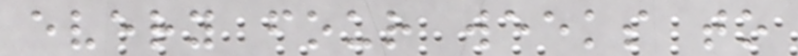every four weeks to
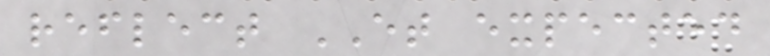reflect ET expected
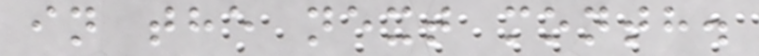in the next month.
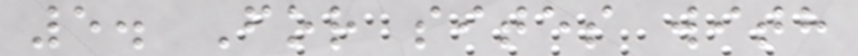5. For sites with
